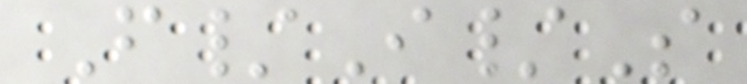F/I/S
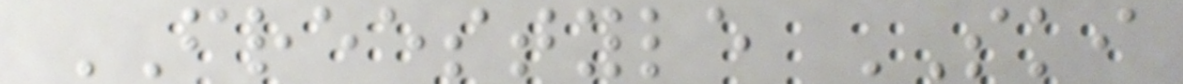FREESTYLE SKI
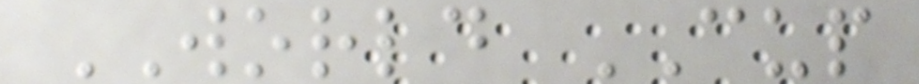WORLD CUP
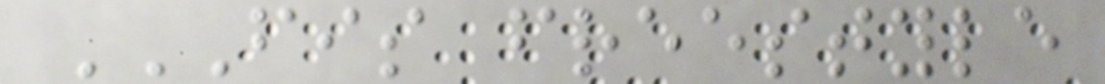FIS FREESTYLE
